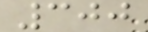300
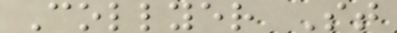Collyer St
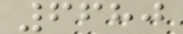6680
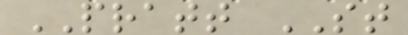PRATT ST
